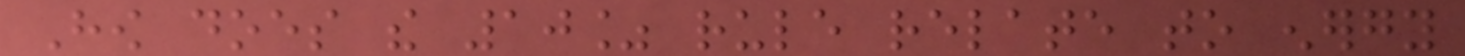How does the 10% rule relate to energy
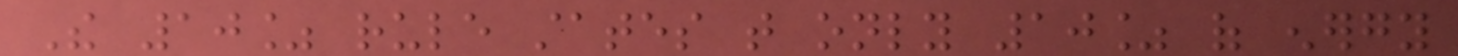The 10% rule states that only 10% of energy
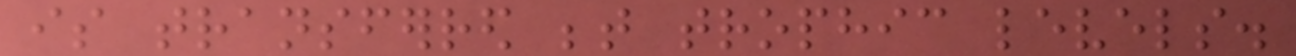is transferred between trophic levels.
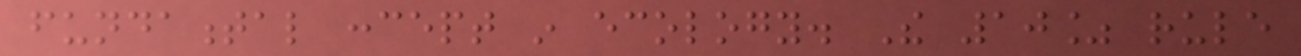fundamental concept in ecology. The 10% rule
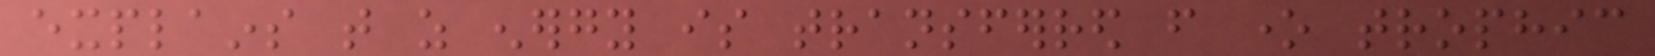explains that as energy is transferred from one trophic
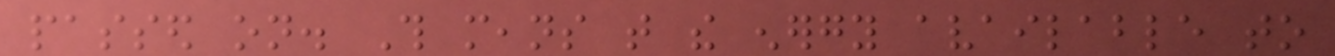passed on. This means that the energy available to
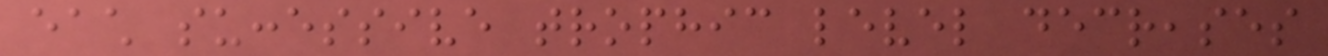each successive trophic level decreases
